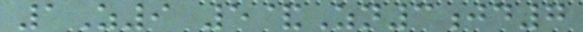1Z9 5&Zn3jd7
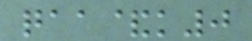qaa&k0
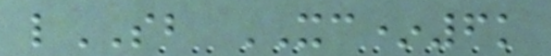lSB XC*6k
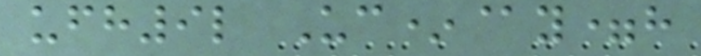ufh9l Uc*@y=h
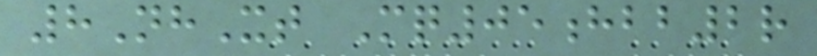8NhXt Mq05hbb2r
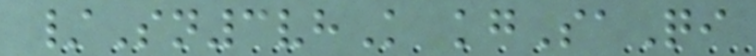/Sn3vhK kgSaQi
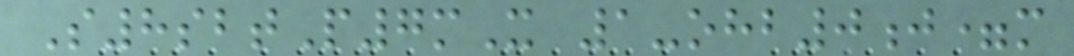S8sbtP7mX 1-ohb0j=m
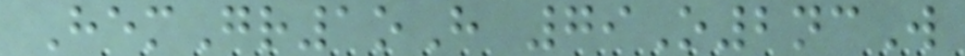HemGr1oH 79O2ncW
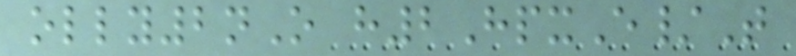olly2nO h2HpxE/T
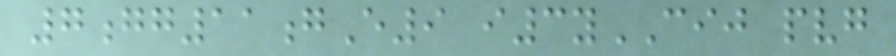7gg11gE9 i3yCIJ pvg
